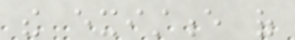the existence of
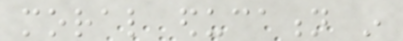moral education in
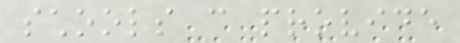schools can provide
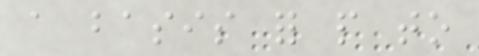a basis for people to
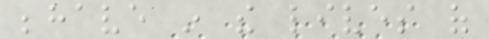behave in the lives of
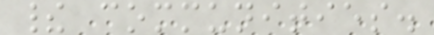their communities.
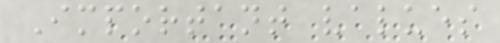Important values
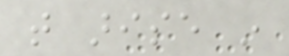that arise in
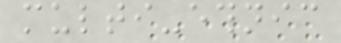multi-ethnic
